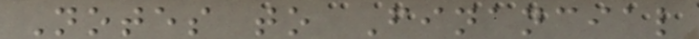Notes to Financial
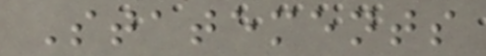Statements
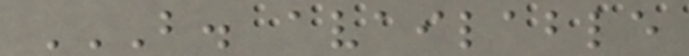B. AVAILABLE
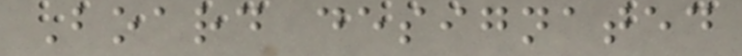Board designated
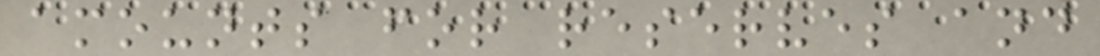amounts for reserves and
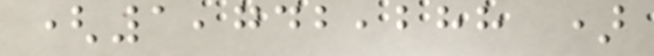(1,742,288 )
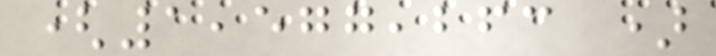(1,577,263 )
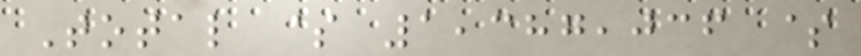Total $ 1,387,036 $
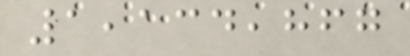1,134,867
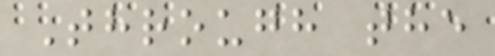Through the
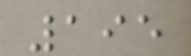195
